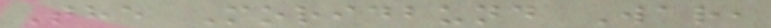The Moridbund War,
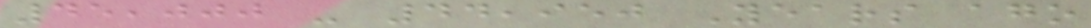45,000 - 44,950 Years ago
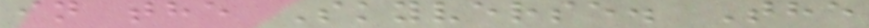in the Skyverse. The
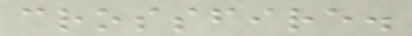crossfire.
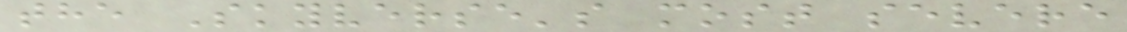the Skyverse's most severe
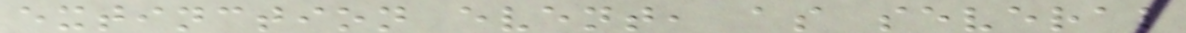extinction event, as several
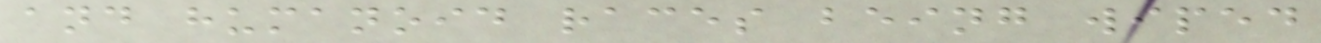and humanoid races being wiped
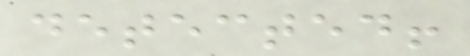detected!
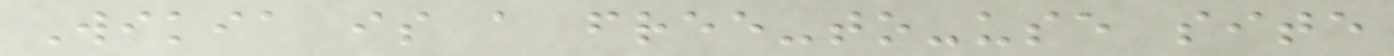Wikia is a free-to-use site
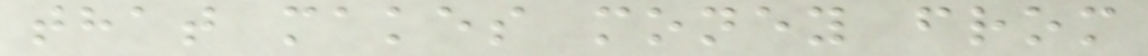that makes money from
